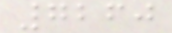7260
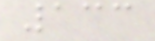133
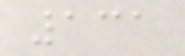131
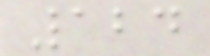124
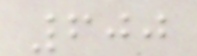600
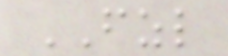FZL
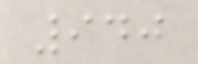940
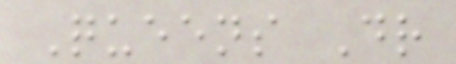Queens Dr
